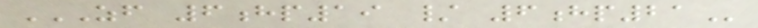ZF 6HP19 / 6HP21
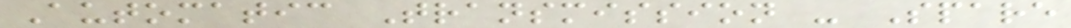Automatic Transmission - Spare
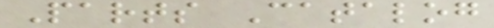Parts Catalog
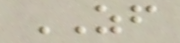ZF
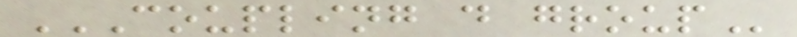COUPLING D GROUP
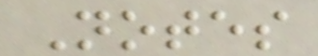Notes
